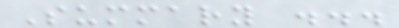Summary ...
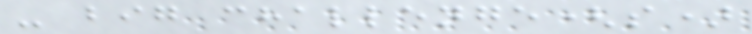- big challenge(s)
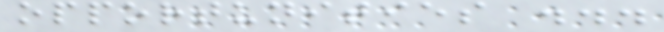opportunities ...
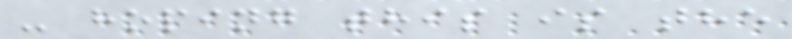- hoping this is the
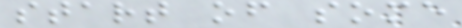start of some
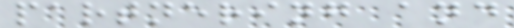partnering and
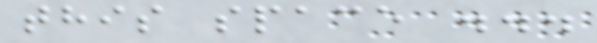this space ...
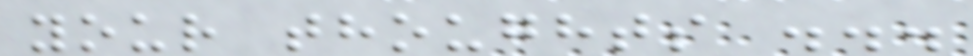your thoughts ...
